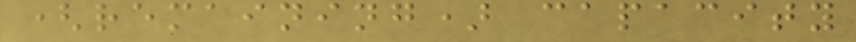(remaining) capacity
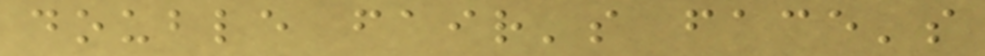double fair's face's
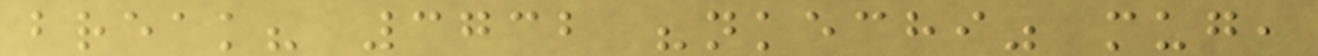break? 3732 "nkechi" mug,
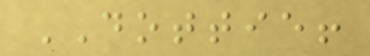DOTTIE!
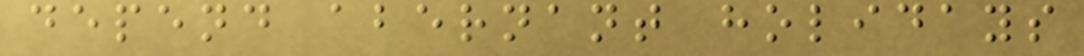depend abernant holidays
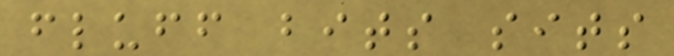fluff bits sits
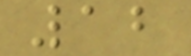12
